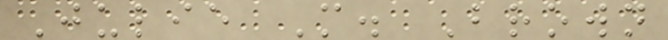Julie M. Brown
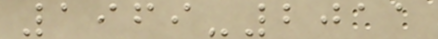1969-2011
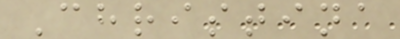Christina
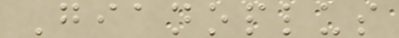Gianoplus
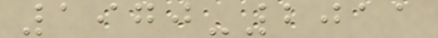1970-2011
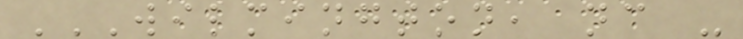WILMINGTON, NC -
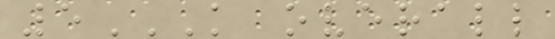5K OVERALL
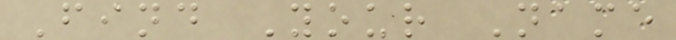Find Your Name
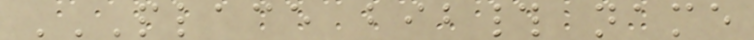PLACE BIB# NAME
